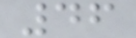46
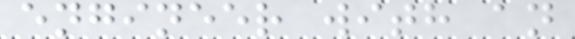engineer with an
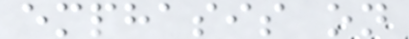emphasis on
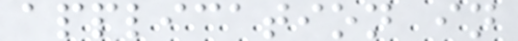application in
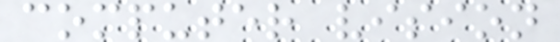computer vision
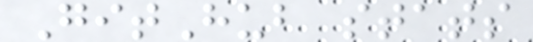GitHub stats
